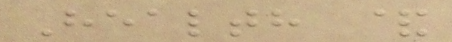Health &
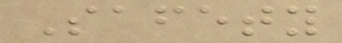Safety
